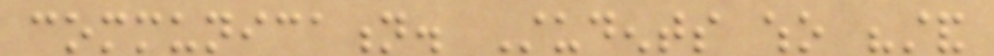communication. Students who "stand
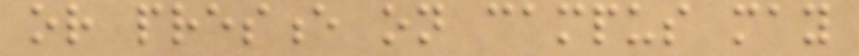or presence on campus may
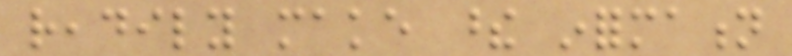readily make these information
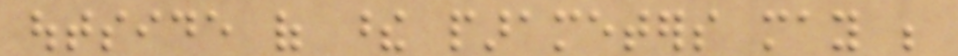outside of these parameters may be
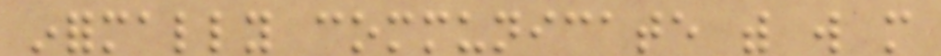informally communicate with will more
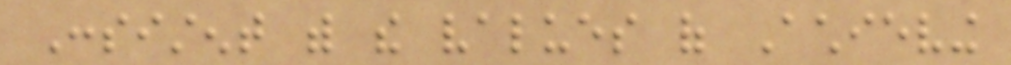Consistent with the values of Achieving
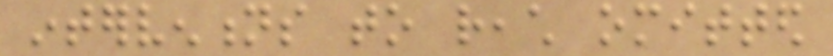interventions to reach omitted
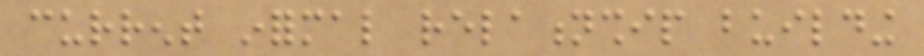current informal relationship building
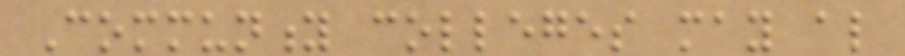Community colleges may also
